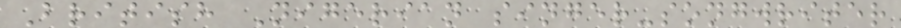British Nigerian singer-songwriter
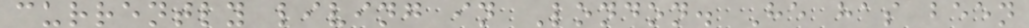currently living in London. He has been
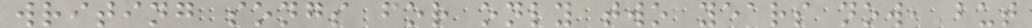writing songs for only two years now, but
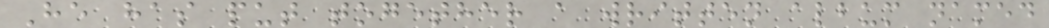He has put together a written album named
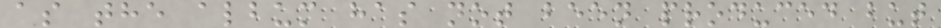as the album has not been produced but
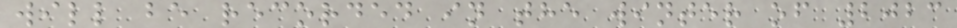will be recorded in the winter of 2023
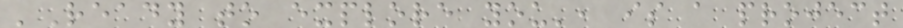'Ready to explore you', is a project
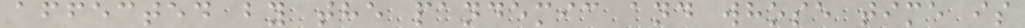affected by the pandemic and whose time is
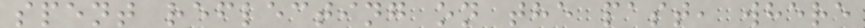spent reflecting on the past, where
